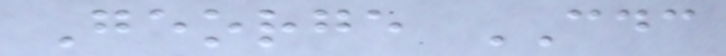George CDC
